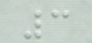3
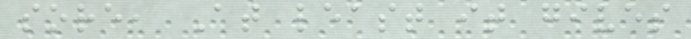sore, At least it gives
